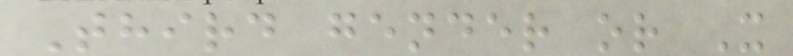Third gender or X
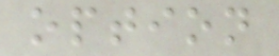option
